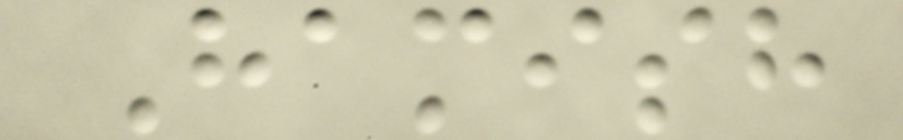Hamish
